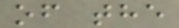of the
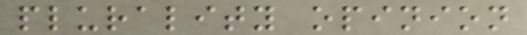plurality opinion
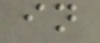in
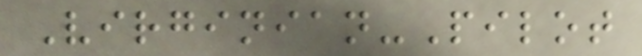Virginian-Pilot
